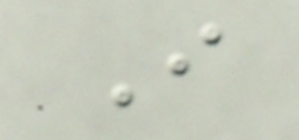I
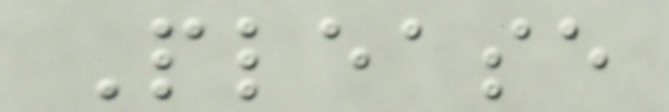Please
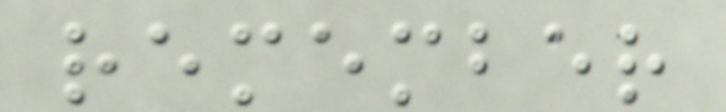remember
